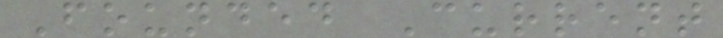Founded Current
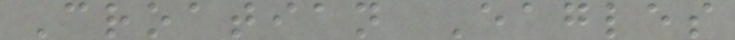Croatian Eagles
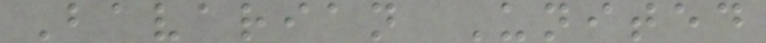Bavarian United
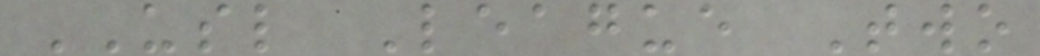USL League Two
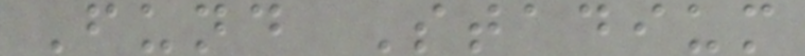Fund Stadium
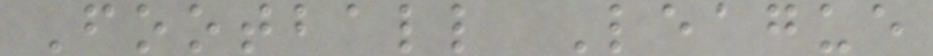Football League
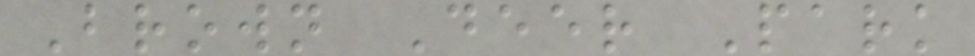Brown Deer Park
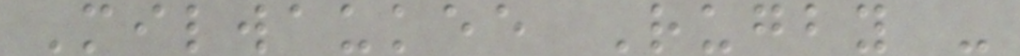Milwaukee Rugby -
